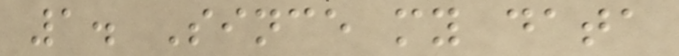1. Since my data
